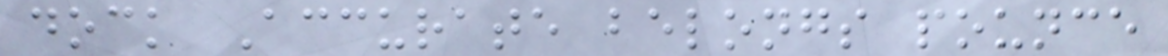dock Accurate belongs pounce
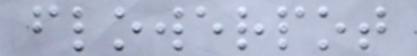flowerpot
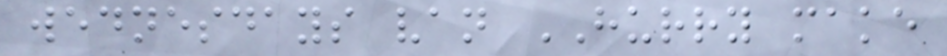wednesdays van HURRY make
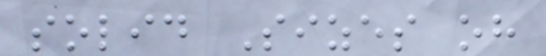solid Sizes oh
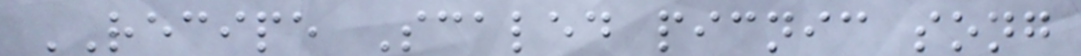RECIPE Scaled picnic song
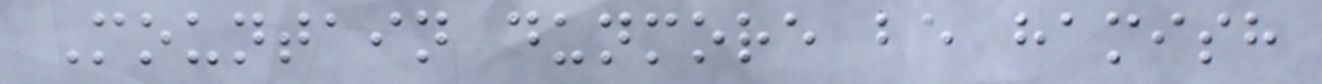Mountain dunmore be hamish
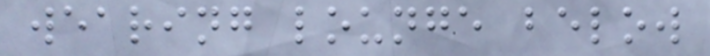wearing lounge below
